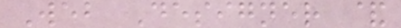Web Designer &
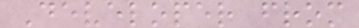Developer from
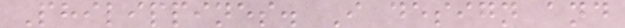Philippines. I design and
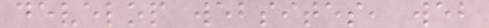develop websites, web
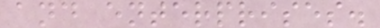and enterprises.
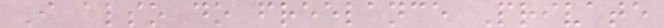I also do freelance Private
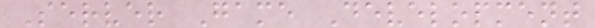Server Game Development
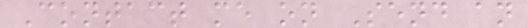Contact me on Send an
